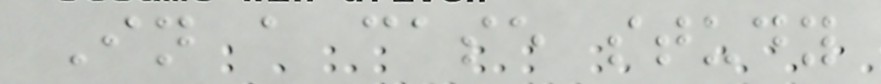In a case study
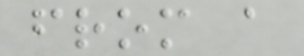from a
